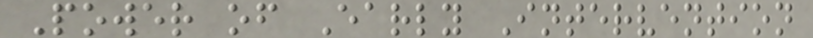Power of Early Intervention
